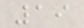19
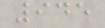945
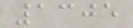1305
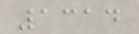1314
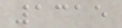1315
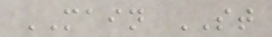MAIN ST
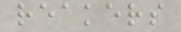reakers
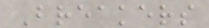Breakers
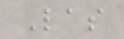Las
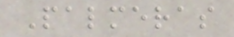Palmeras
